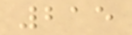215
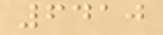6410
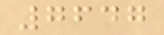7647
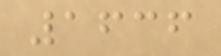1636
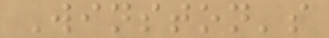Winston's
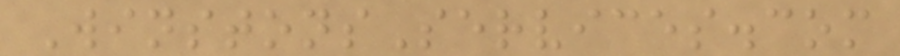WinstonsServices.com
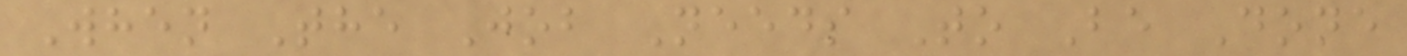When The Job Needs To Be Done
